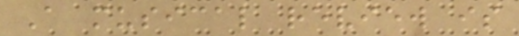A musical review is
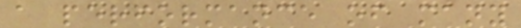a performance of many
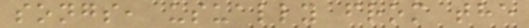songs, usually from the
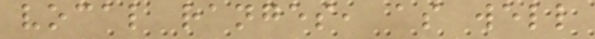vocal ranges, as well
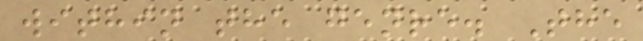within the genre. The
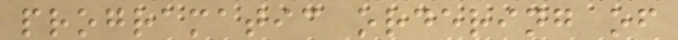programatic ordering of
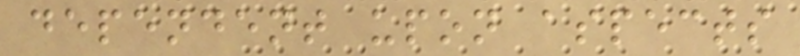dependent upon aspects
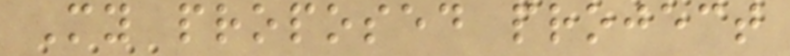My proposed project
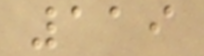119
